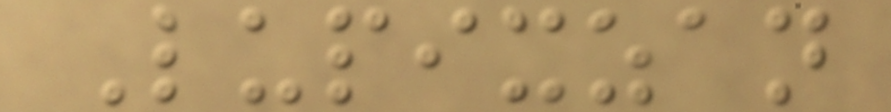Lupixzan
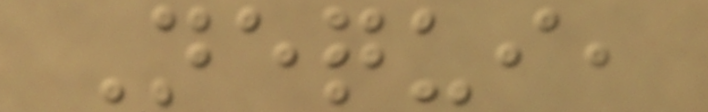Nequi,
